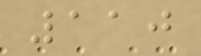110
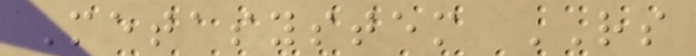Metasystem RS
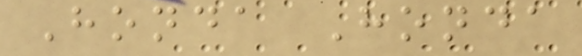Honda Honda
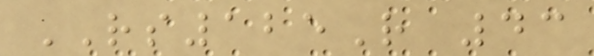RS125R 43
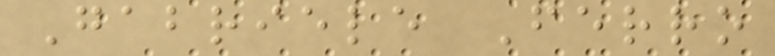Gabriele Ferro
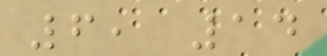6, 14
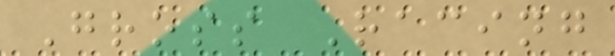Gross Racing
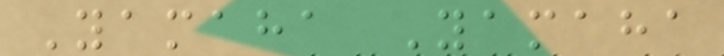Yamaha Yamaha
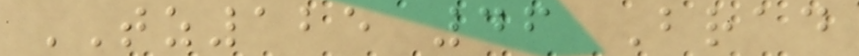TZ125 46 Brad
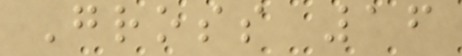Gross 16
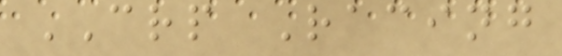CRP Racing
